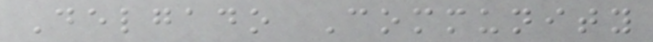Delgado Community
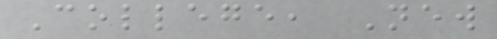College, New
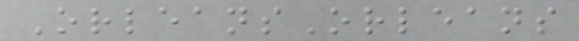OrleansOrleans
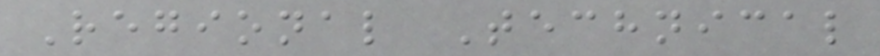Regional Technical
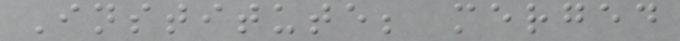Institute; merged
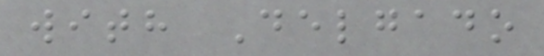with Delgado
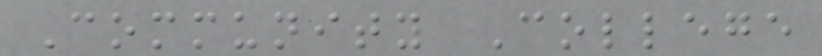Community College
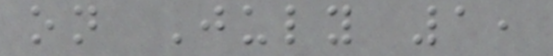on July 1,
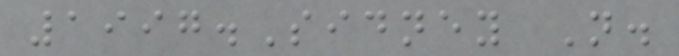1997.Sidney N.
